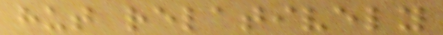hut relatively
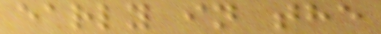early in the
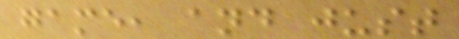game, and just
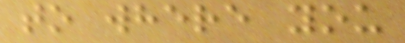to where you
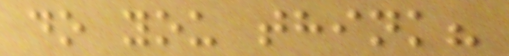do you think?
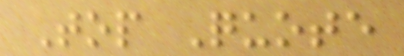Top Quote
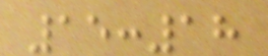15:18
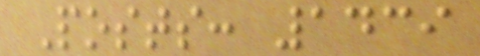Posts: 1439
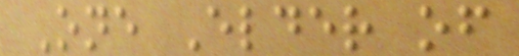One Elder of
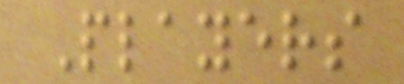Players
